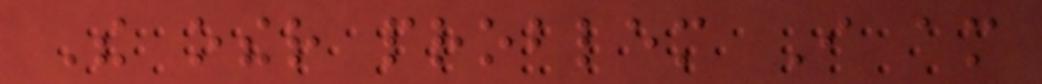The other problem I am
